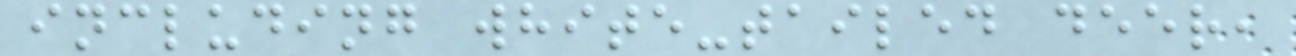including white-tailed deer,
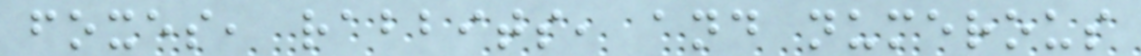foxes, rabbits, and numerous
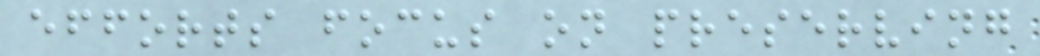efforts focus on preserving
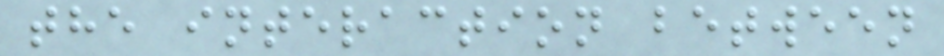the interaction between
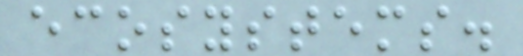ecosystems.
